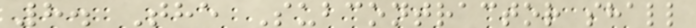8. The Subcontractor shall
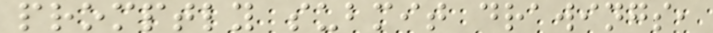promptly submit drawings,
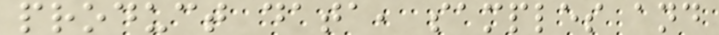product data, samples and
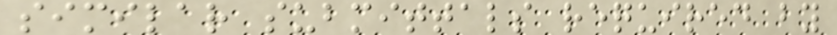similar submittals required by
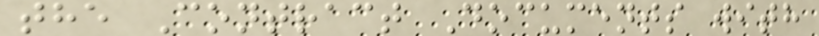the Contract Documents with
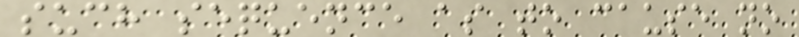such sequence as to cause no
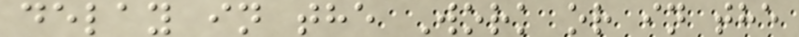delay in the Work or in the
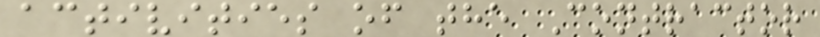activities of the Contractor
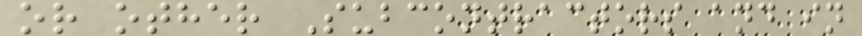or other Subcontractors and in
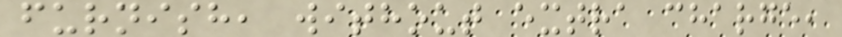furnish, without extra charge,
